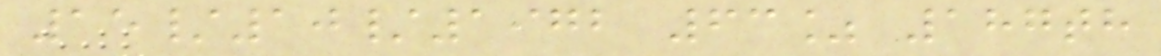15/10/1972 63% 187th
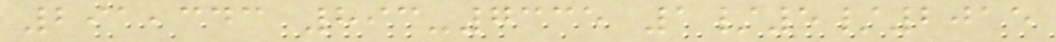291,343 893-7335 1/5/2015
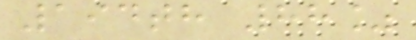194th 88%
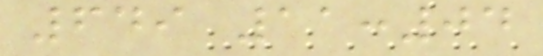649 11:04
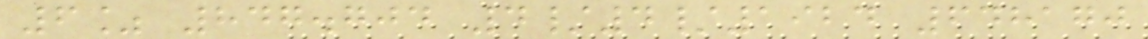6% 847.704 4/4/1924 648170
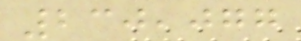230,077
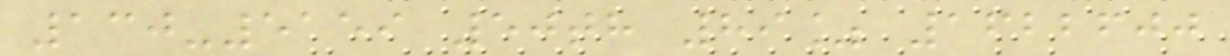130-5159 50th 89% 1622600
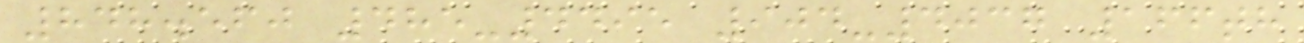848.560 485-4495 904-4037 166th
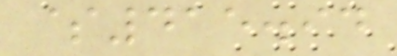$415.94
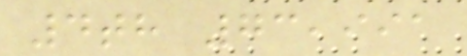4th 73,991
